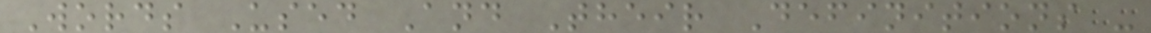Words Used And Their Definitions -
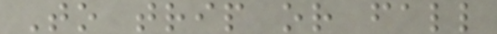To trip or fall
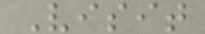Visit
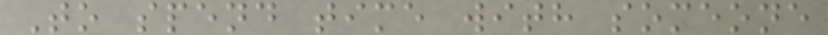To spend time with someone
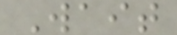Wait
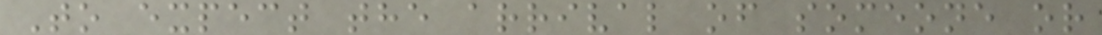To expect the arrival of someone or
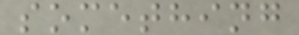something
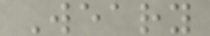Weary
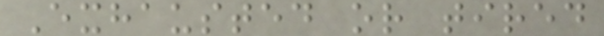Exhausted or tired
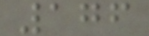176
